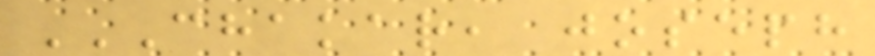CHAKAR, JOSEPH
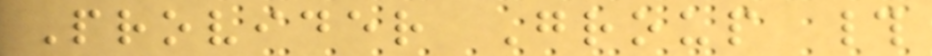Provider Group #
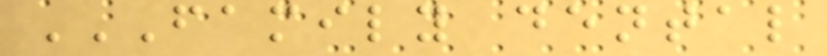FAMILY DENTAL
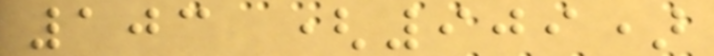103 (909)
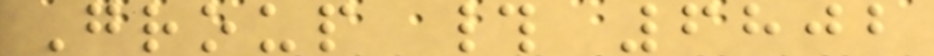Group # 6802
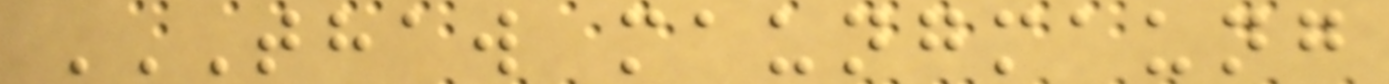THAW MAUNGMAUNG
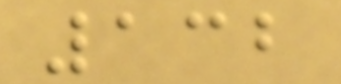132
